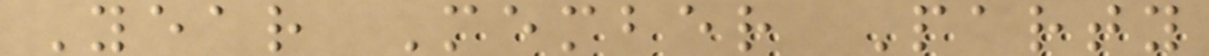Year Member Party
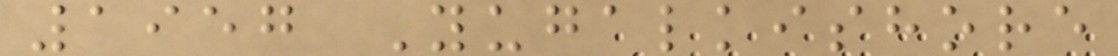1957 Yugalkishore
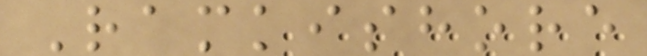Ramkishore
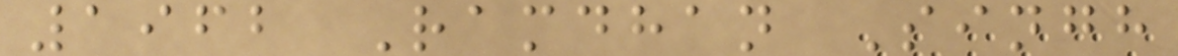1962 Ramdhan Singh
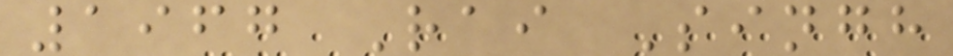1967 Rai Singh
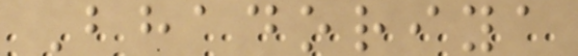Bhadoriya
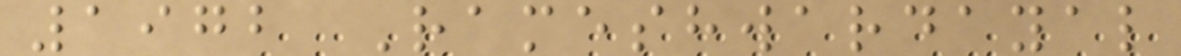1972 Rameshwardayal
